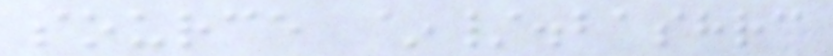source ~/.bashrc
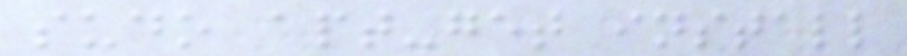sudo apt-get install
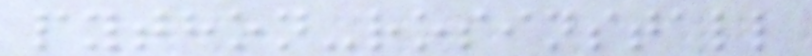python-rosinstall
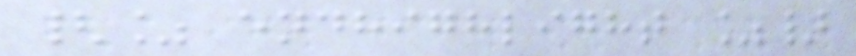{% endhighlight %}
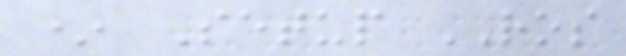* Setup ROS
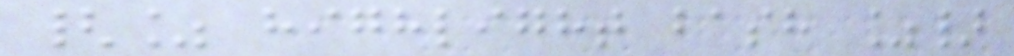{% highlight bash %}
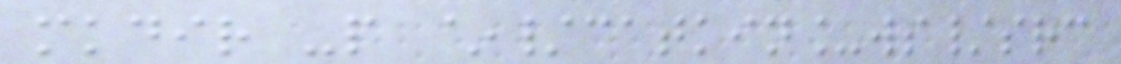mkdir -p ~/catkin_ws/src
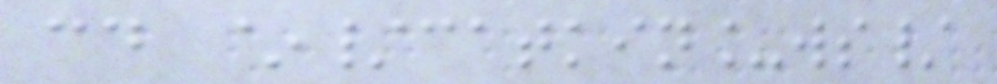cd ~/catkin_ws/
